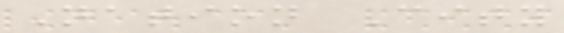Nation City
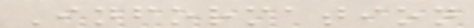Information
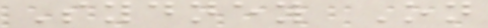Sydney On
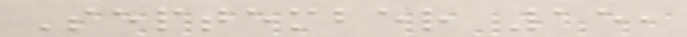September 15,
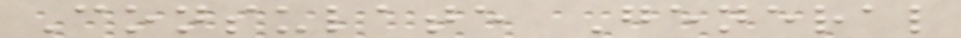Consulate General
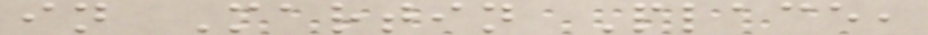in Martin Place,
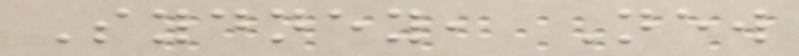Sydney, New
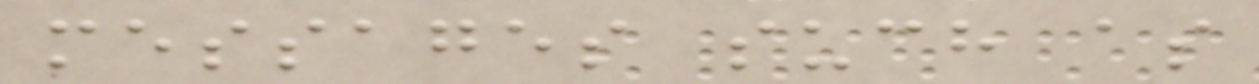messages such as
